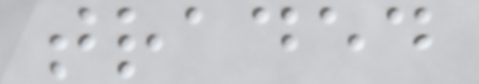traded
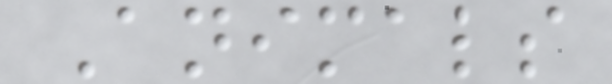Animals
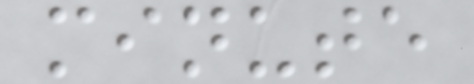minute
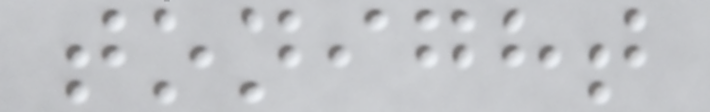tonight
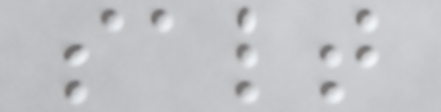salt
